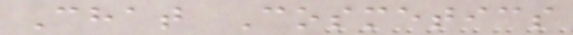Chat Cosmetics
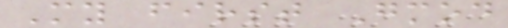My first Gmod
